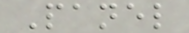Panel
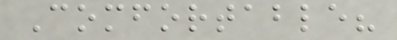Comfortable?
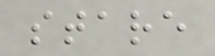stare
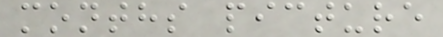months picture
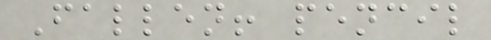Fallen! pencil
